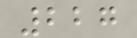227
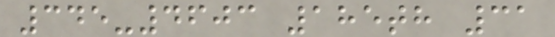345-4603 185th 31
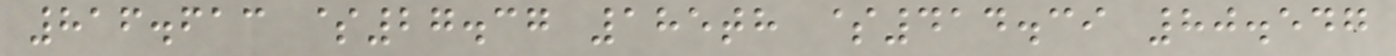816.613 $27.37 185th $414.39 80.547
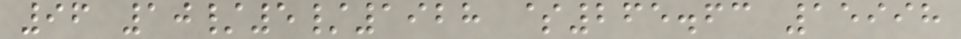96 10/5/1928 $265.63 15998
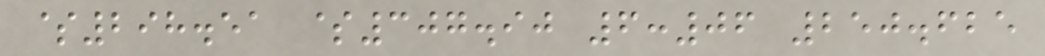$298.51 $307.90 6:06 250.625
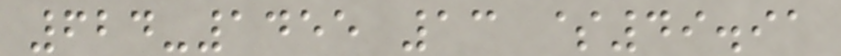624-1455 13 $49.91
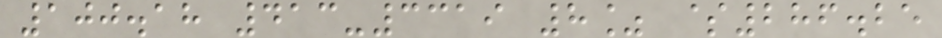100.18 413-3319 8% $286.25
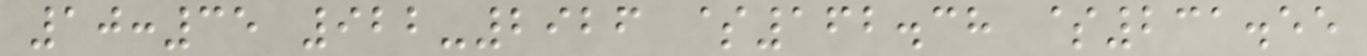10:35 922-2926 $162.38 $231.55
